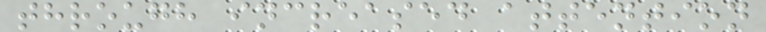through increased attention
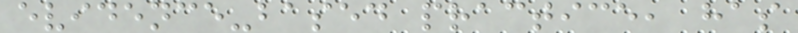evidence-based practice, has
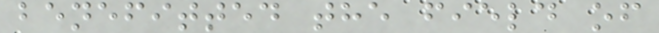benefitted the field of
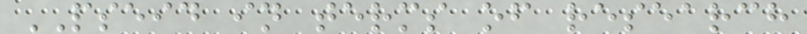PSEID in terms of research
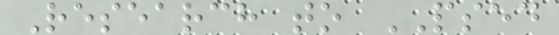Research to PSED
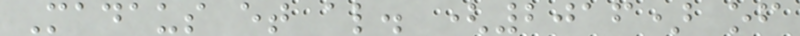Madaus et al. (2016) of
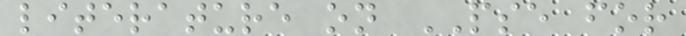literature on PSE for
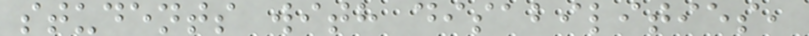students with disabilities,
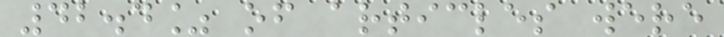42.4% of articles were
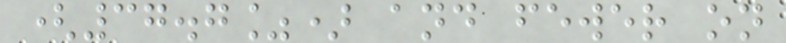(37.7%) and fewer on
